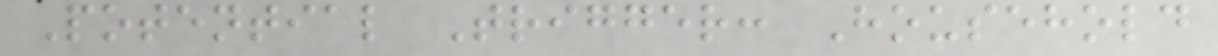Potential Trigger: Household
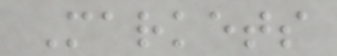Markets
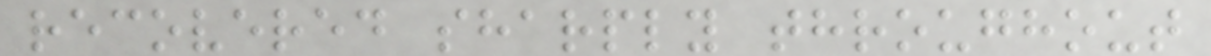recovered sharply throughout
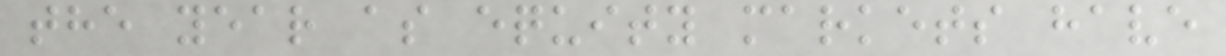the year as equity markets have
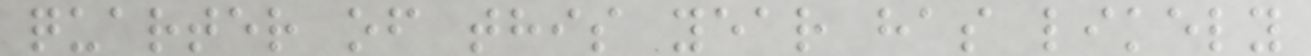quarter of this year has likely
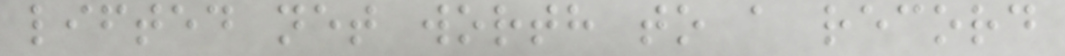lifted net worth to a record
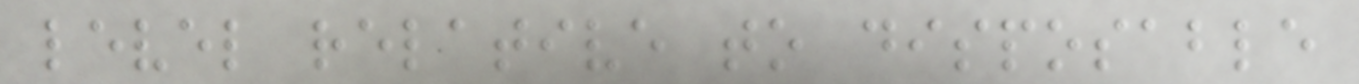level relative to disposable
